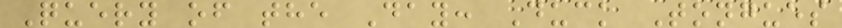Query of the Day: Duck Tongues
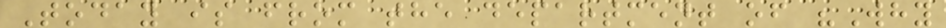Today is from the department of "Why
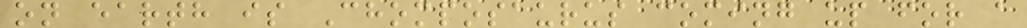on earth is Chomposaurus coming up for a
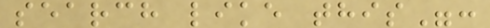search like this":
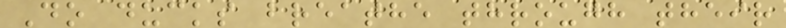Do ducks breathe through their
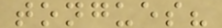tongues?
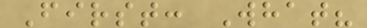First: What?
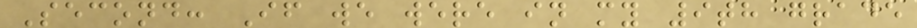Second: If we were in my 9th grade
